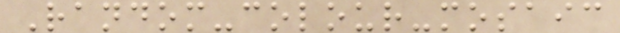Random-colour-mosaic
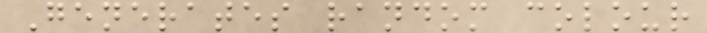Generates random colour
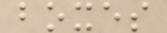boxes
